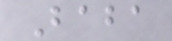Baba
